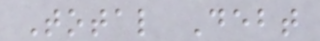Total Debt
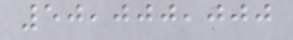50,000,000
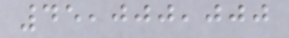45,000,000
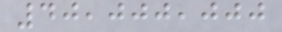40,000,000
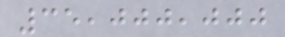35,000,000
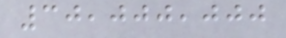30,000,000
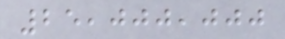25,000,000
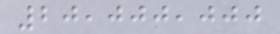20,000,000
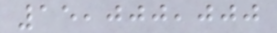15,000,000
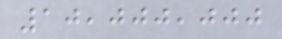10,000,000
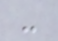-
